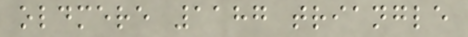oldmere 1187 triangle
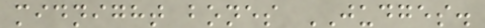midnight bones JUDGES.
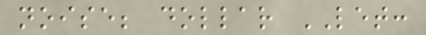noise; dollar LET:
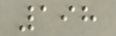198
